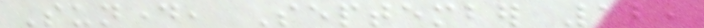Sunday, September 12,
